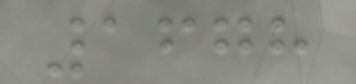1678
